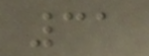31
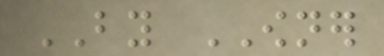BY OWNER
